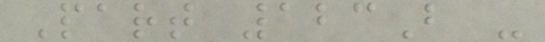Part 123B -
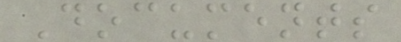Documents
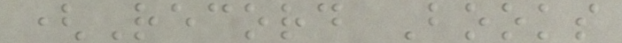(Record Books
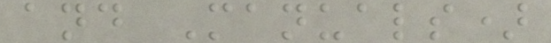and Manuals)
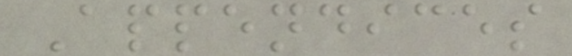Appendices
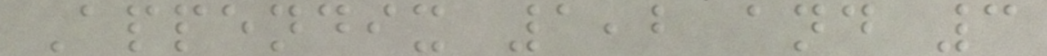Appendix 1,2 and 3
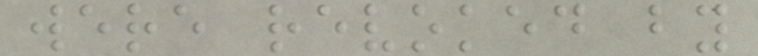were revoked by
